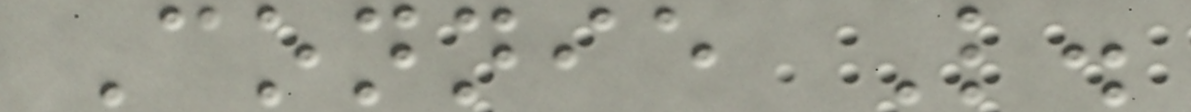Connie L.
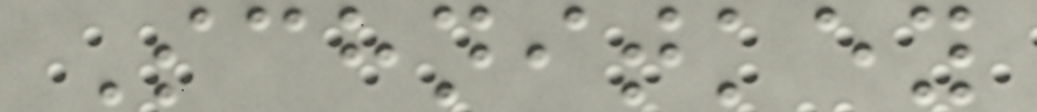Schnitkey
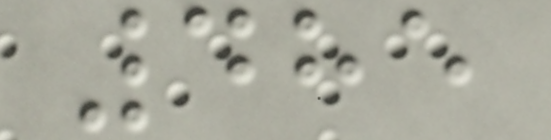485
